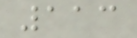113
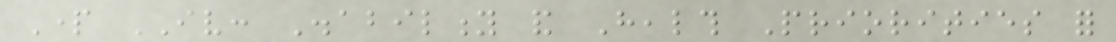Part IV: Disability and Health Priorities for
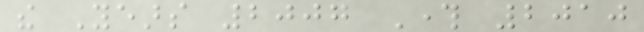the Years 2007 Through 2010
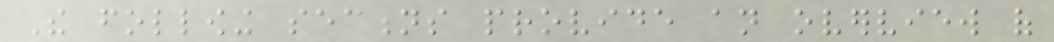The following sections provide an overview of
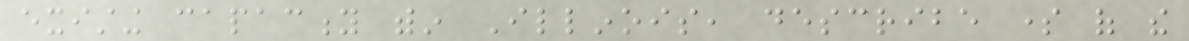existing capacity within Illinois, describe some of the
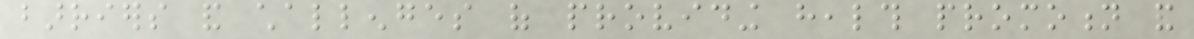barriers and challenges of providing health promotion and
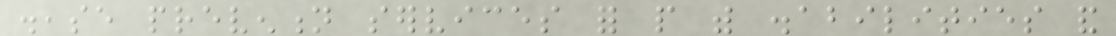disease prevention services for people with disabilities and
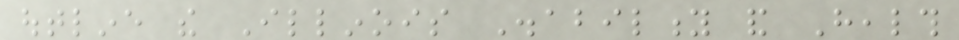outline the Illinois Disability and Health
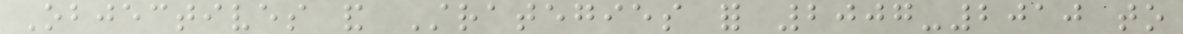Objectives and Strategies for 2007-2010 to
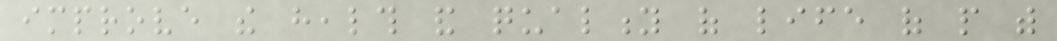improve the health and quality of life of people with
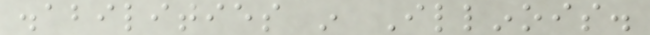disabilities in Illinois.
